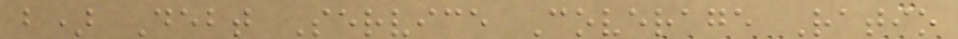b) Debt Service Coverage Ratio
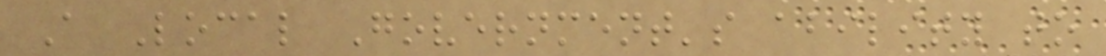A Local Government's ability to
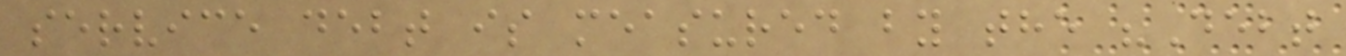service debt is measured by the "Debt
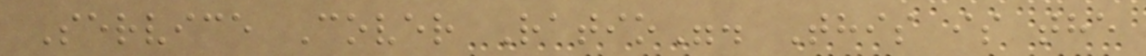Service Cover Ratio". This is the
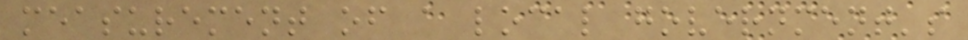measurement of a local government's
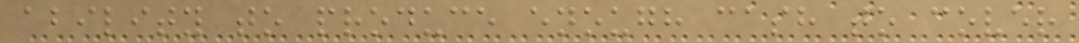ability to produce enough cash to cover
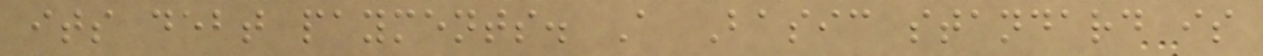its debt payments. A Basic standard is
